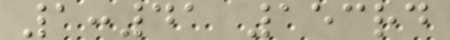1:41 153rd
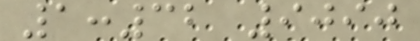1:32 9090
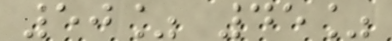50% 45%
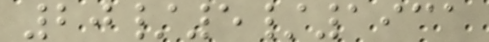20/5/1931
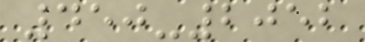450-2052
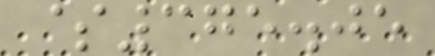$375.05
